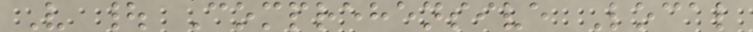V | Comprehensive Local
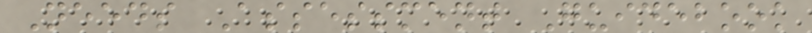Needs Assessment Guidebook
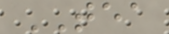TEA
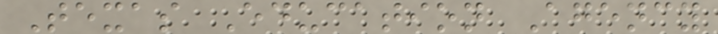Texas Education Agency
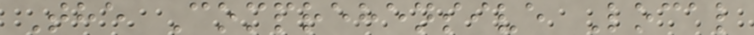The Comprehensive Local
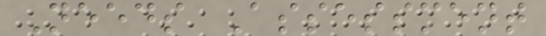Needs Assessment
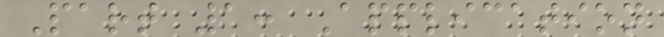Part 1: Application
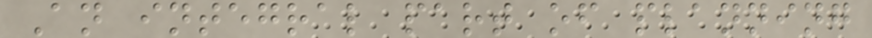An integral part of planning
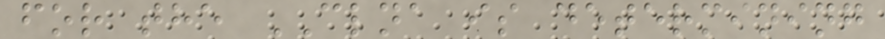for the CLNA is determining
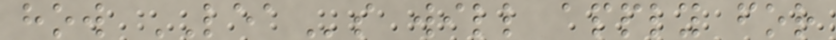how LEAs will apply for
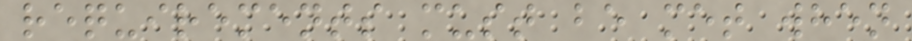requirements must be met when
